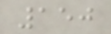150
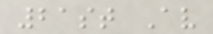21st Av
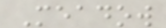Meadow
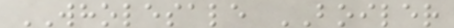WHOLESALE BOILER
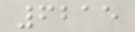6215
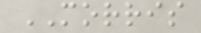MORRIS
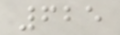625
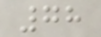78
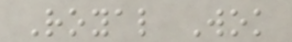Royal Wok
